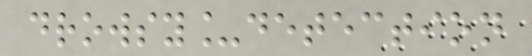drowsy_detection
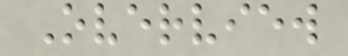Overview
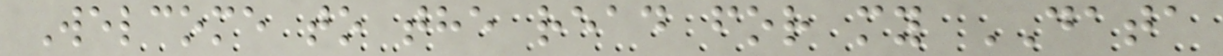Welcome to the read for my DATA
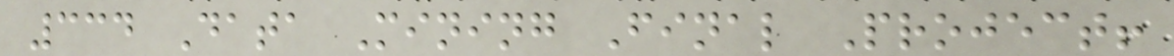334 Data Mining Final Project!
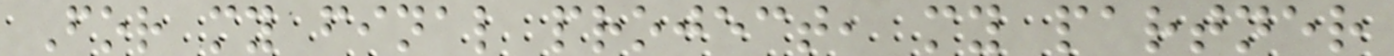For my final project, my partner
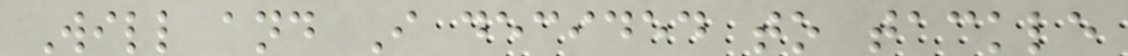Will and I decided to tackle
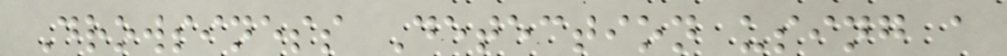Drowsiness Detection using a
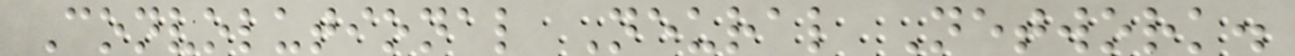Convolutional Neural Network.
